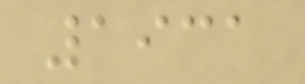1931
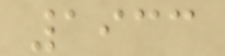1933
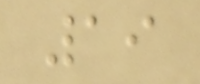19
